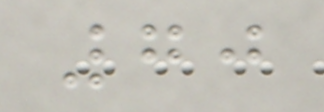70
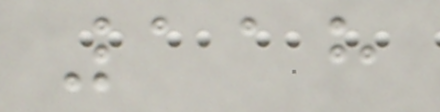118
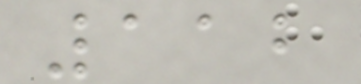112
